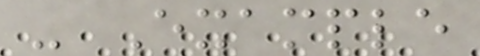- Example
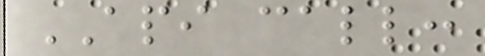API call:
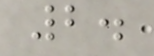2.
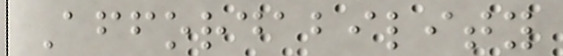Affordability
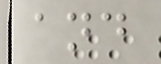and
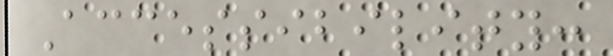Accessibility:
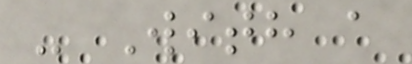- With a
